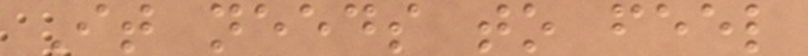It needs to feel
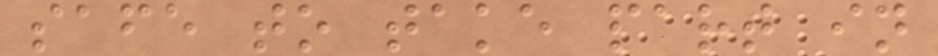safe to take part in
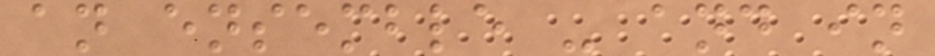an ensemble - and in
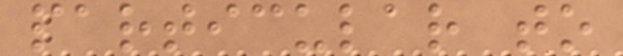particular to
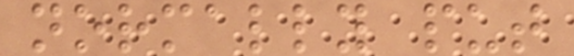normally put
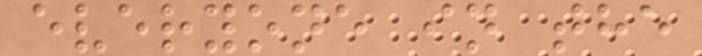everyone in the
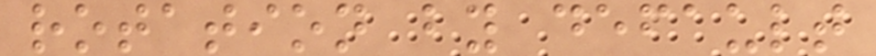rotation by default
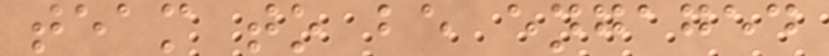team to be engaged
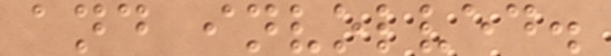and involved.
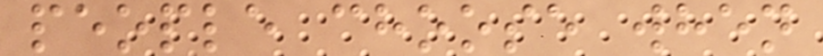people choose when
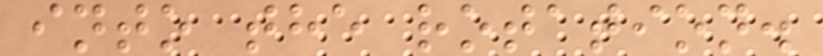into the rotation.
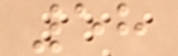58
